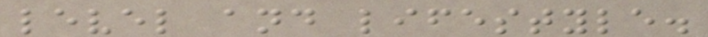level and lifestyle.
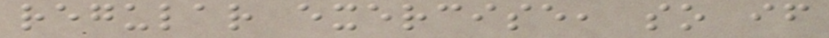regular exercise, so if
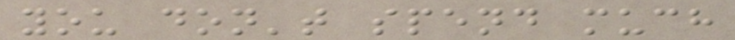you don't spend much
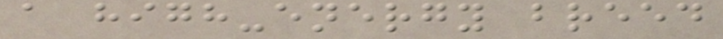a high-energy breed
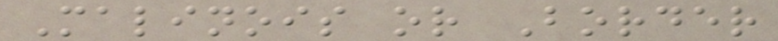Malinois or Border
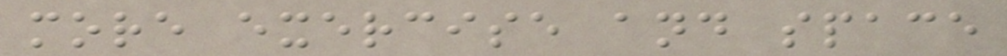more exercise and space
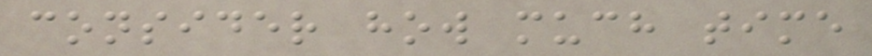consider how much time
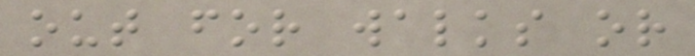out for walks or
